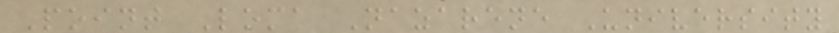Point Loma Nazarene University
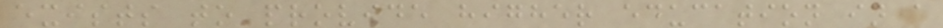exists to provide higher education in a
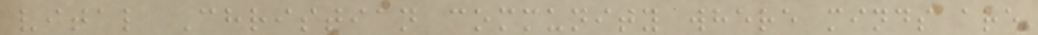vital Christian community where minds are
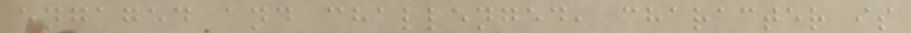engaged and challenged, character is
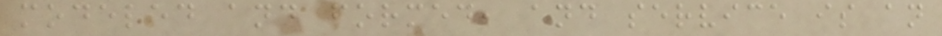modeled and formed, and service is an
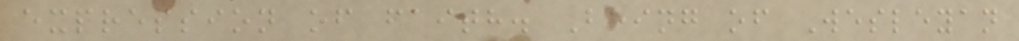expression of faith. Being of Wesleyan
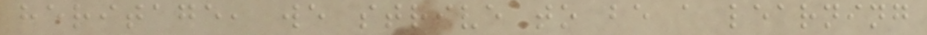heritage, we strive to be a learning
